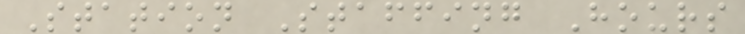Station Staffing Hours
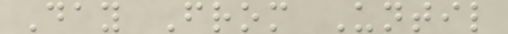Day From Until
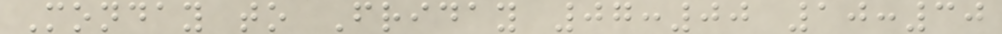Monday to Friday 07:00 10:30
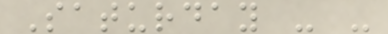Saturday - -
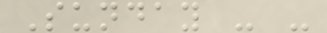Sunday - -
